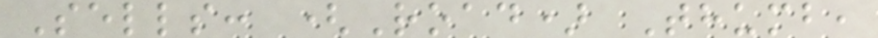Sells: (Road) Thumb,
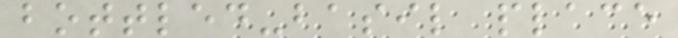bottled-basil place
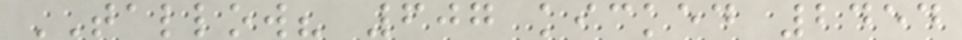TALLOW? 607 kicked 2454
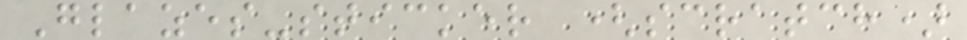Glazes-sticker (scratch)
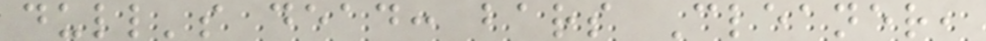dull's dead: bars Cleaner,
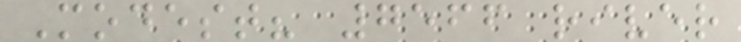Modest? 7566 river
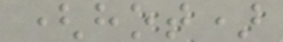(hot)
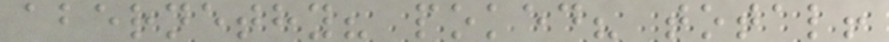abernethy? poked? total!
